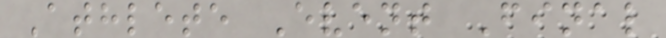Athlete Event Final
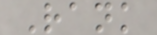Rank
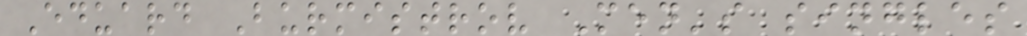Eduard Burmistrov Men's singles
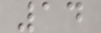14
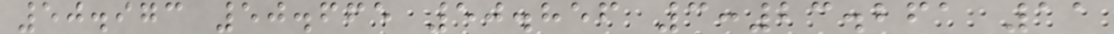50.973 50.665 50.856 3:23.261 11
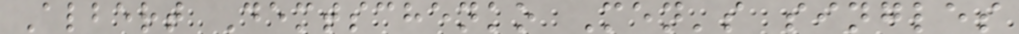Albert Demtschenko Men's singles
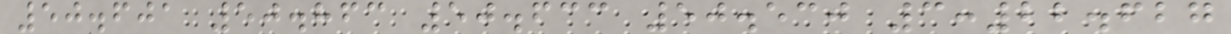50.601 50.863 50.633 50.530 3:22.627
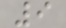9
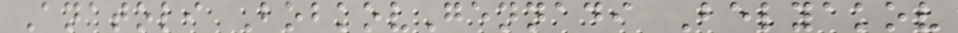Anatoli BobkovGennadi Belyakov
